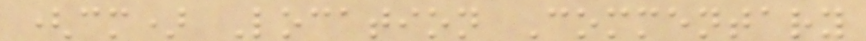(cm) Location Commentary
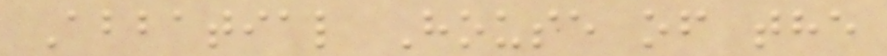Abbatial House of the
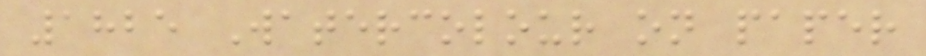1825 Watercolour on paper
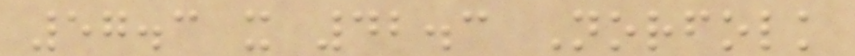57.3 x 42.3 Norfolk
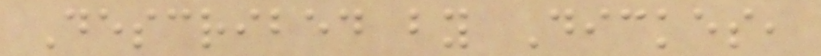Described by Dickes,
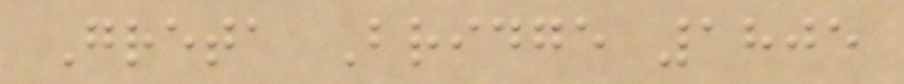Greta Bridge 1805
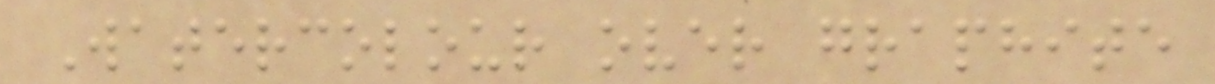Watercolour over graphite
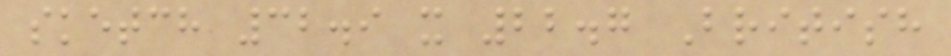sketch 32.9 x 22.7 British
